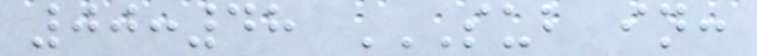00:48 SUB IN:
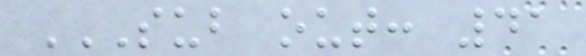SUB OUT: 41
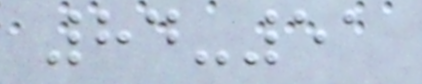84-51
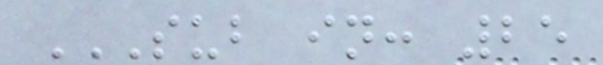SUB IN: 25
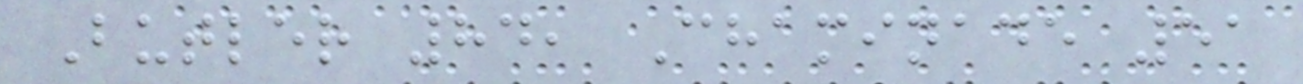Butler 84, Chaminade 51
